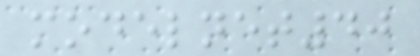modelnet40
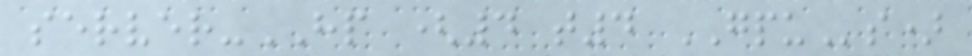server-HP (4 t4 GPUs)
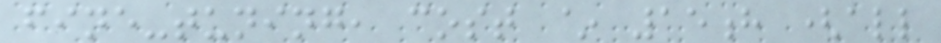fine-tuning, cost ~ 15h (all
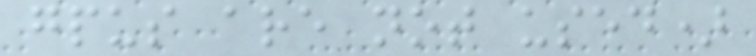gpus are not used)
